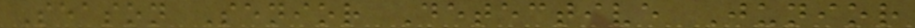Season Senior Detective Junior
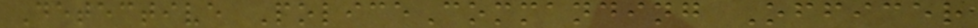Detective PoliceCommanding Officer
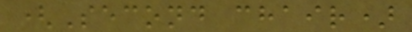(Second chair)
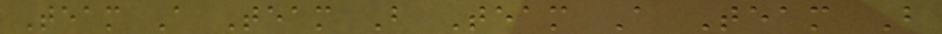Team A Team B Team A Team B
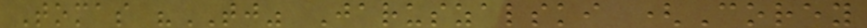Tomas "TJ" Jaruszalski (Corey
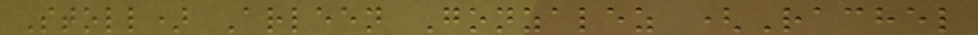Stoll) Arleen Gonzalez (Rachel
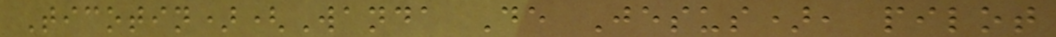Ticotin)(Wanda De Jesus), pilot
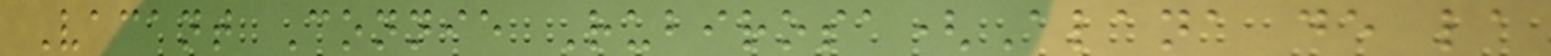Vacant Connie Rubirosa(Alana de la
